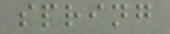spring
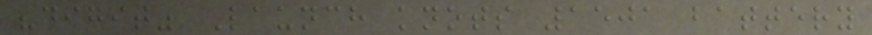"digit" Launch knots 1501 battery
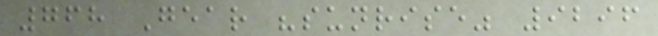768 Gear "sunrise" 9296
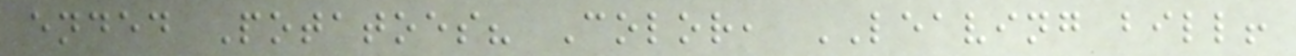ended Potatoes? Color, LEAVING bill!
